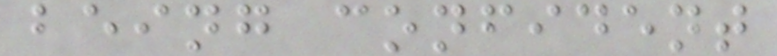being confident
